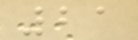21
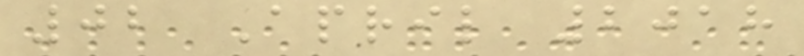02 April 2018
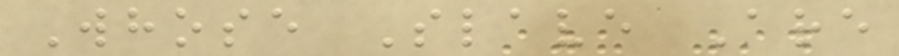Whose Slave Are
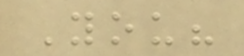You?
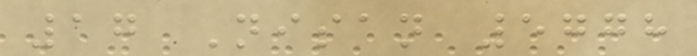17 Nisan 5778
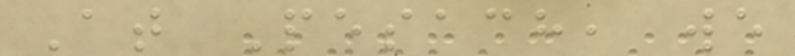At Pesach, we
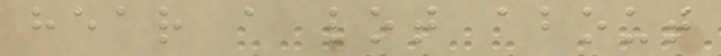hear a lot about
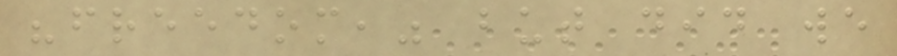"freedom," but did we
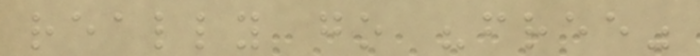really go "free"
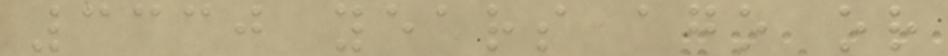3330 years ago or
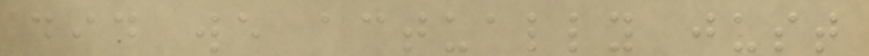did we actually just
